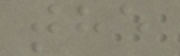the
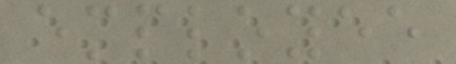employee
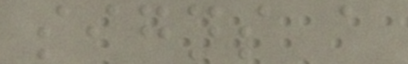signs a
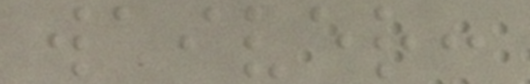waiver:
